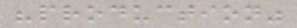"production"
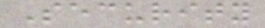Security
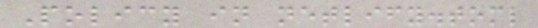Policy in netlify.toml
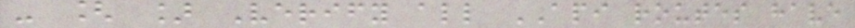- [ ] Verify all API routes have
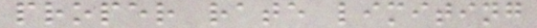proper rate limiting
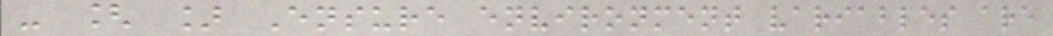- [ ] Ensure environment variables are
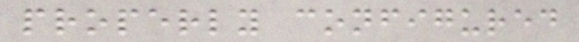properly configured
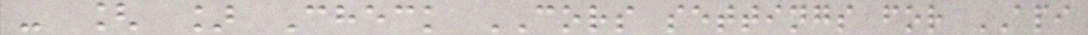- [ ] Check CORS settings for API
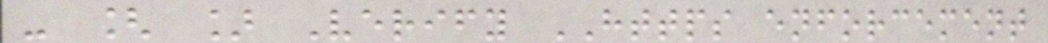- [ ] Verify HTTPS enforcement
